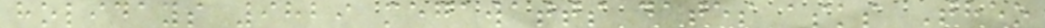holidays 9829 megawatts dates asks Theo
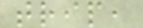trip,
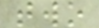two
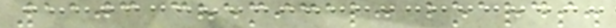1103 chemical: boards.
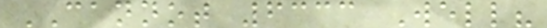CANNOT 6333 Well?
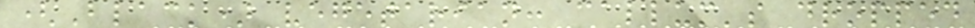(Black) vegetarian: callum's dropped
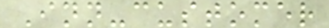Inn-customer
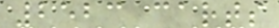2523 carts
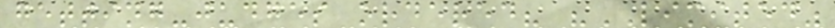getting-judges ordered? "LIMITED"
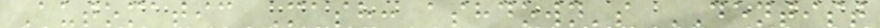Automatic Mash: ashdown's DENTIST
